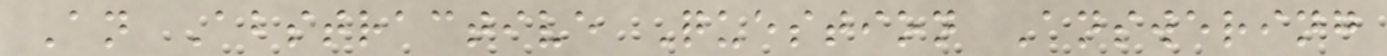An Abstractive Question Answering
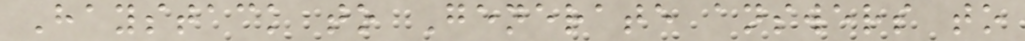Haystack to Generate answers to
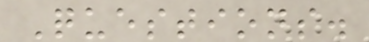Questions.
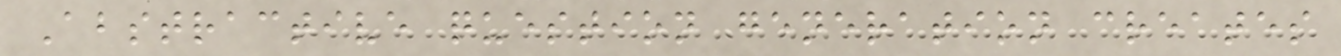Abstractive question generation creates
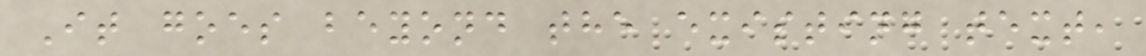It goes beyond the existing text,
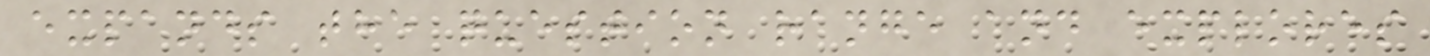expands the question range and explores
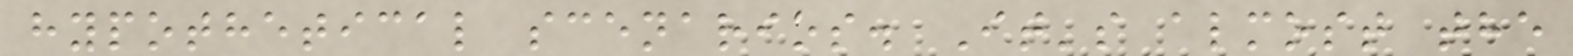hypothetical scenarios. It's almost the
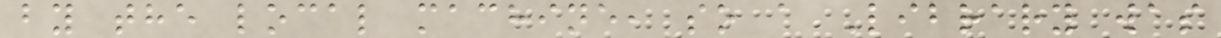by the local machine, so a Library was
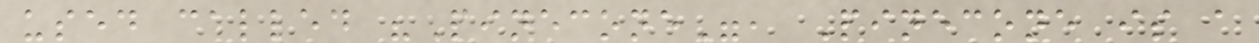used called "Pinecone", Pinecone is a
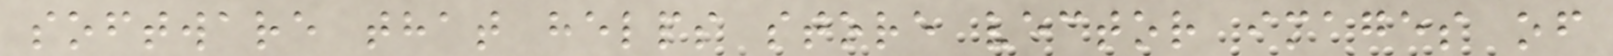software that helps store vector images of
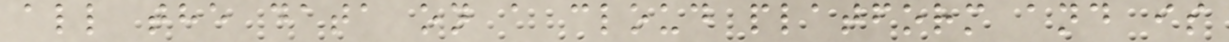all the data on a cloud platform and is
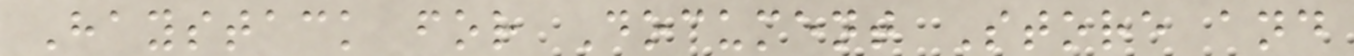Haystack for Document Store and
